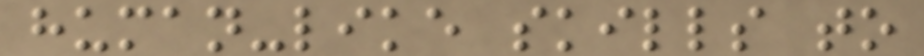human-like skills to
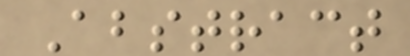Abstract
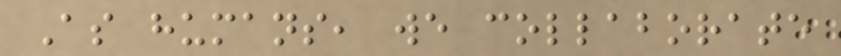As humans, we collaborate
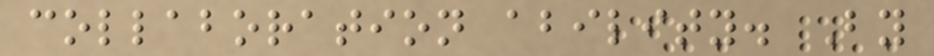collaboration ability. By
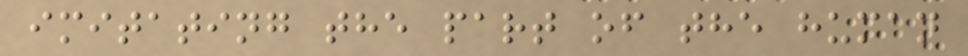imitating the part of the human
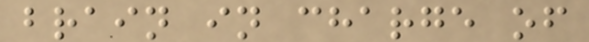brain in charge of
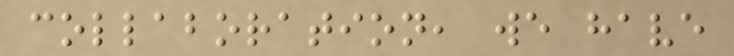collaboration, we have
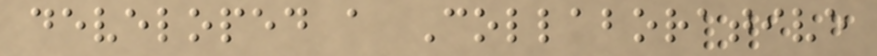developed a Collaborative
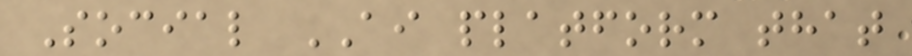Social AI platform that
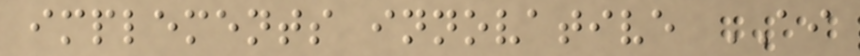implements innovative AI
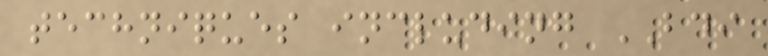techniques including BDI
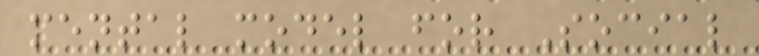mental model for Social
